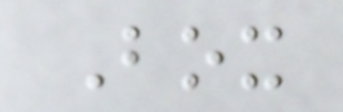Box
